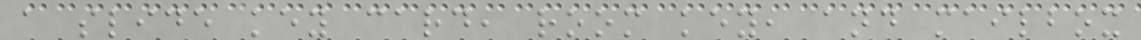a slide key card, room key, and mailbox
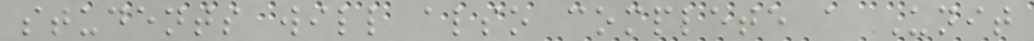students will also complete a Unit
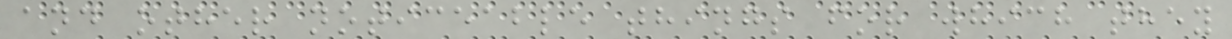and other noticeable things for which they
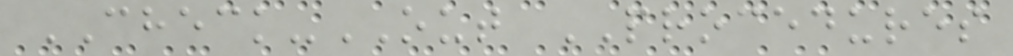CHECK-OUT PROCEDURES
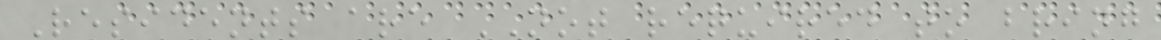Residents are NOT required to bring
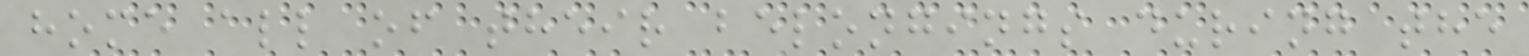home all of their belongings during the
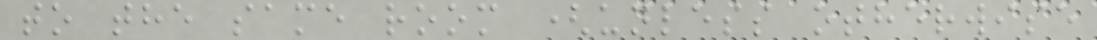to the same room (unless otherwise
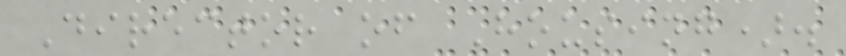Director of Housing).
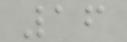16
